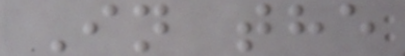In the
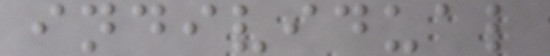individual
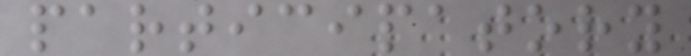participatory
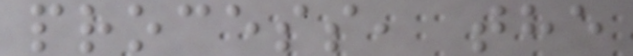process, the
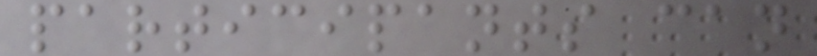participants can
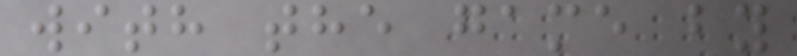with the game by
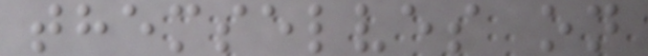themselves on
